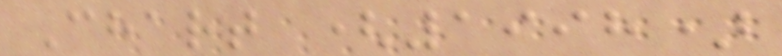Chart (1998)
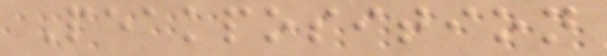Peakposition
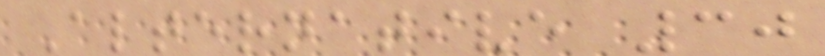Alternative 30
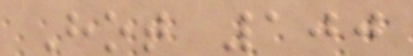Hot 100
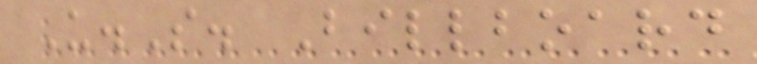U.S. Billboard
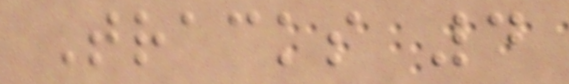Tracks 4
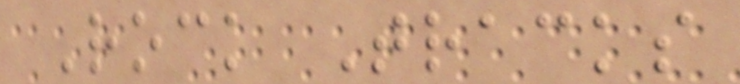Rock Tracks
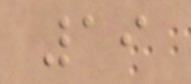19
